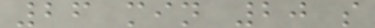26 min 20 s
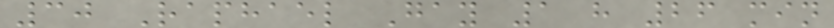30 Raphael Gay 1 h 26 min
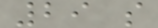29 s
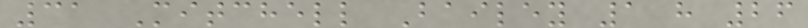31 Mitchell Bailey 1 h 26
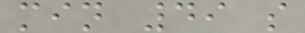min 49 s
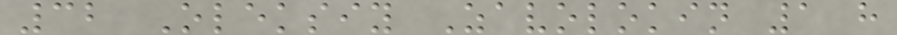32 Oleksiy Zavolokin 1 h
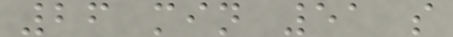26 min 51 s
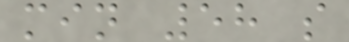min 58 s
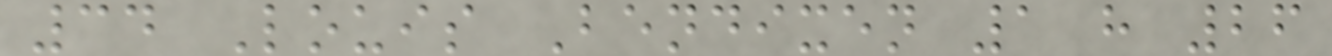34 Louis Bendixen 1 h 26
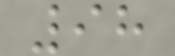98
